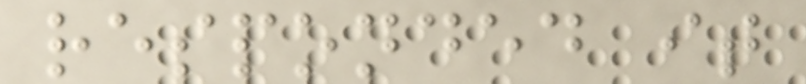responded it
